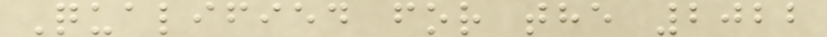Qualified for the 2022
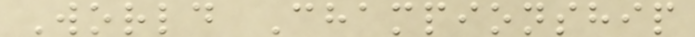World Championship
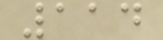114
